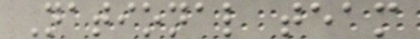National team
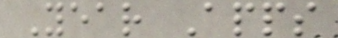Year Apps
